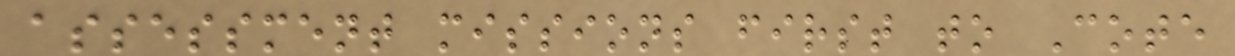assessment missions first to Cote
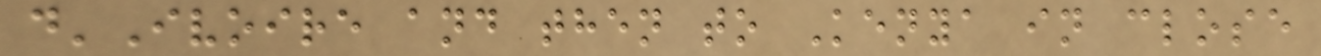d'Ivoire and then to Kenya in close
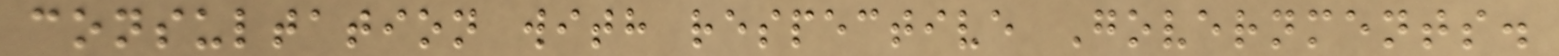consultation with respective Governments.
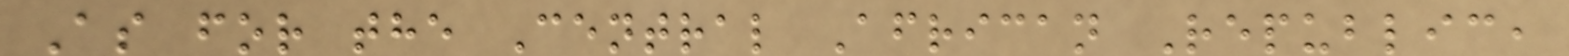As for the Central African Republic,
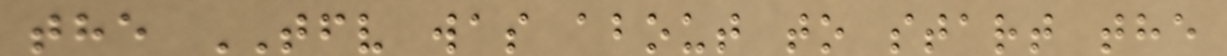the TFV was about to start the
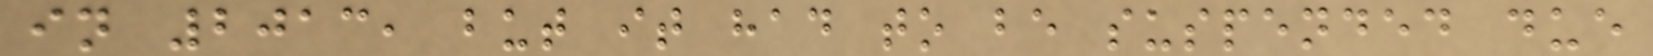in 2013, but it had to be suspended due
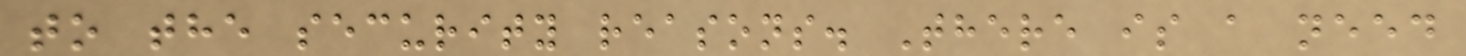to the security reasons. There is a need
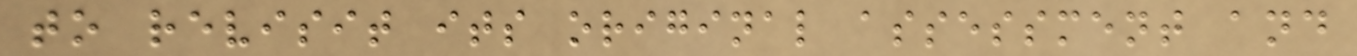to revisit its original assessment and
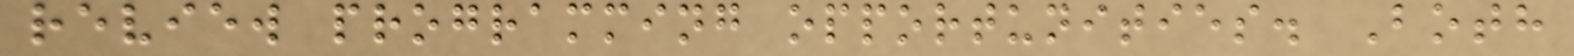review programming opportunities. Both
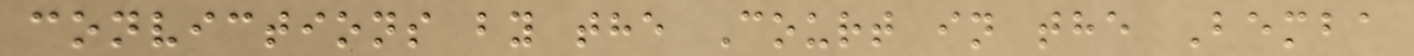convictions by the Court in the Bemba
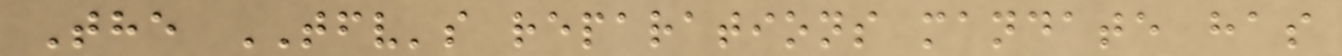The TFV's reparations mandate has
